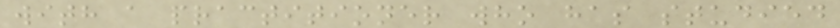with a practitioner who has studied
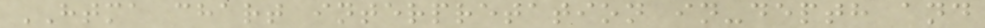HTMA chart interpretation in-depth and
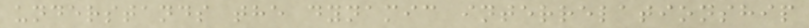understands the dynamic interrelationship
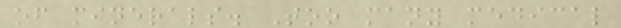of minerals. Too many medical
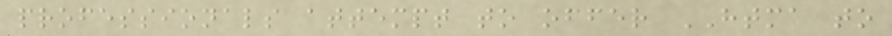professionals attempt to offer HTMA to
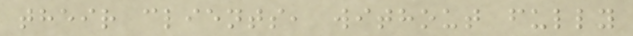their clients, without fully
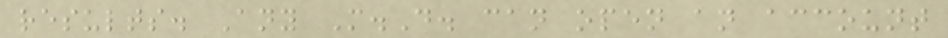results. Any M.D. can open an account
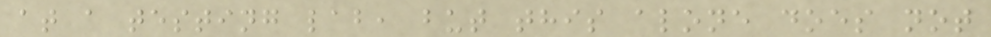at a testing lab, but this alone does not
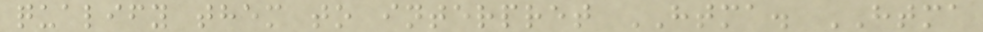qualify them to interpret HTMA. HTMA
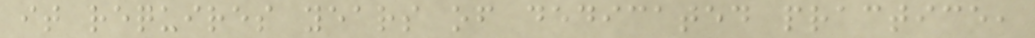it requires years of dedicated practice,
